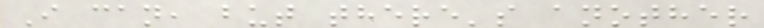I can, but there's another
